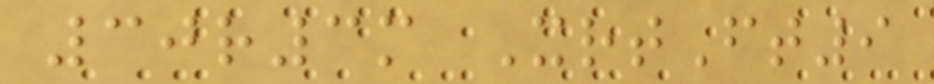30r3m XrtFt9
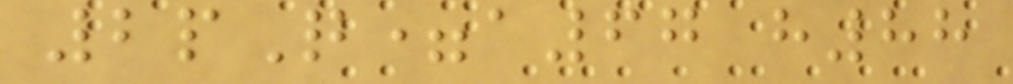2pQ=a67 h88
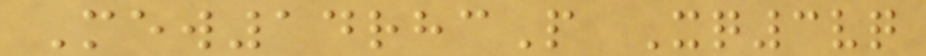Mew14rhcP Xq3vq
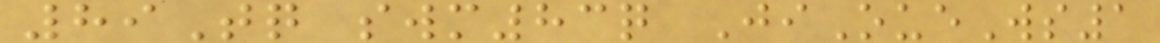89Tq swm83q JiOueWs1
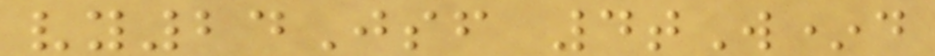vy24Jsf 4tW*d
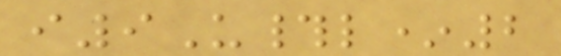i9U#l*2
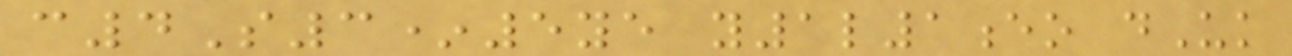c4S3*5ye y1l1eo dUk
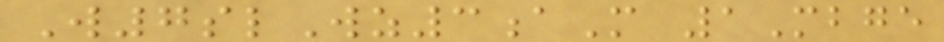W7slWz3aM 1Mbge
